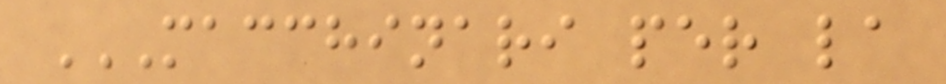MACCHINARI PER LA
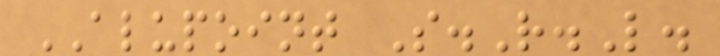ALUPOINT S.R.L.
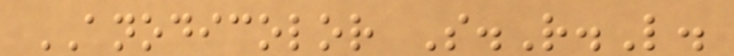ANODICOLOR S.R.L.
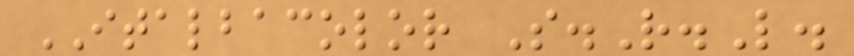ITALBACOLOR S.R.L.
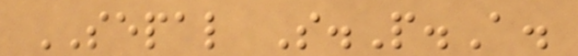SEPAL S.P.A.
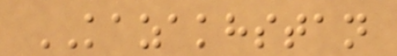KAZAKHSTAN
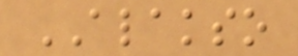ALAKSO
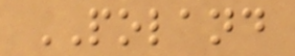POLAND
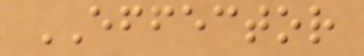EFFECTOR
